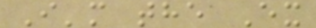I'm the Ex
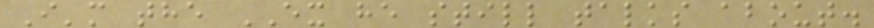I'm the EX he still talks about.
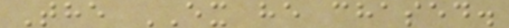The EX he chased.
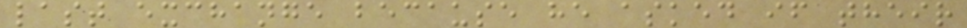last exchange because he asked if their
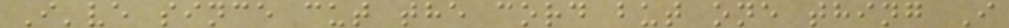I've since cut the cord but one thing I
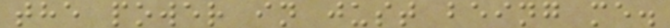the power in just being me.
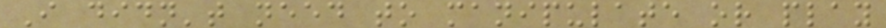I didn't need to manipulate or play
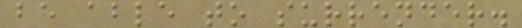be able to surrender.
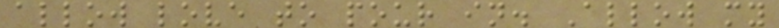allow love to pour in. Allow my
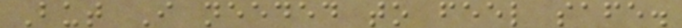But I needed to feel safe.
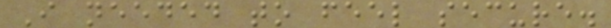I needed to feel secure.
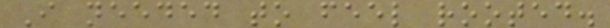I needed to feel rooted.
